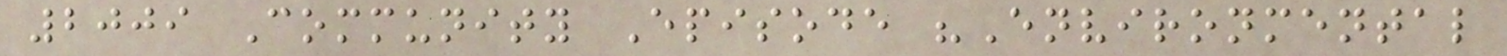2009 Community Episode "Environmental
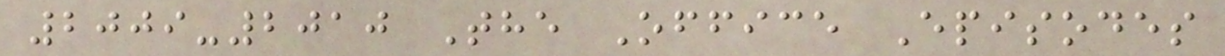2009-2010 The Office Episodes
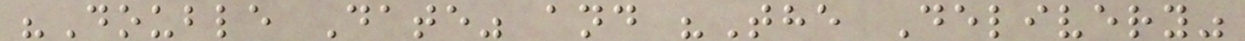"Double Date" and "The Delivery"
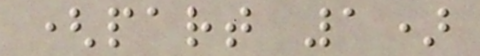(part 1)
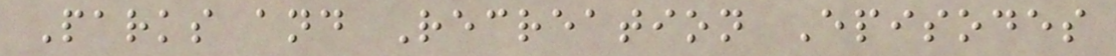Parks and Recreation Episodes
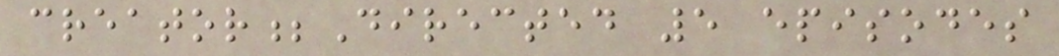creator;Directed 5 episodes
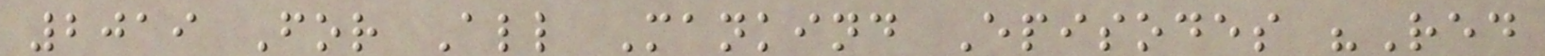2019 For All Mankind Episodes "Red
